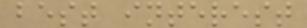best interest
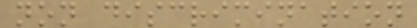non discrimination
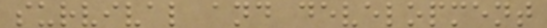survival and development
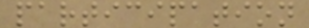participation
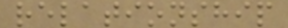relationship
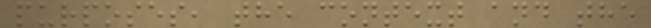purposes, the context and the
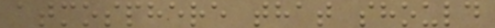atmosphere that should
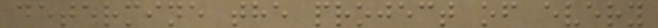determine the project of every
